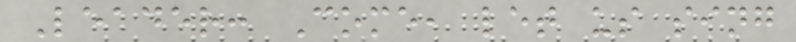Leader: Come, let us sing
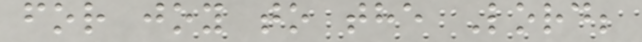for joy to the Lord;
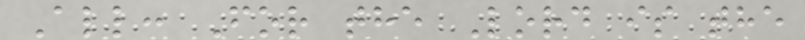All: For the Lord is the
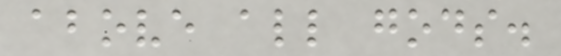above all gods.
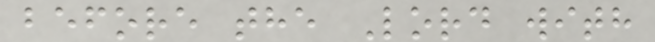before the Lord with
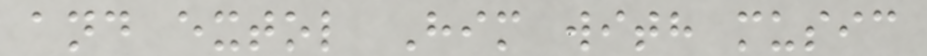and extol Him with music
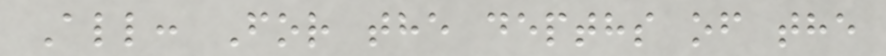All: For the depths of the
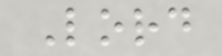Lord
